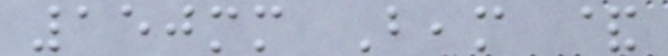150mm Beam &
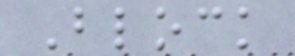Block
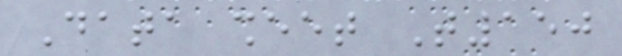Data sheet T150
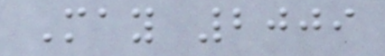May 2009
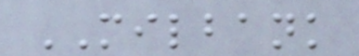MILBANK
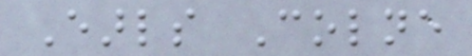Earls Colne
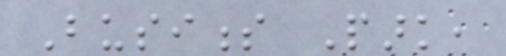Business Park,
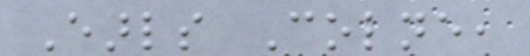Earls Colne,
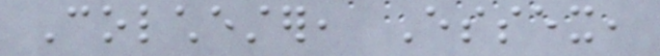Colchester, Essex,
